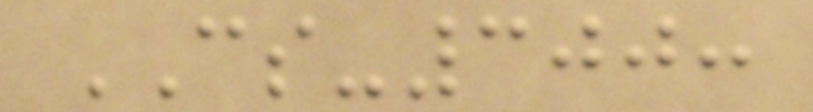CS-300:
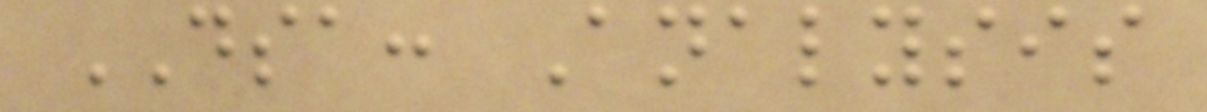DSA: Analysis
